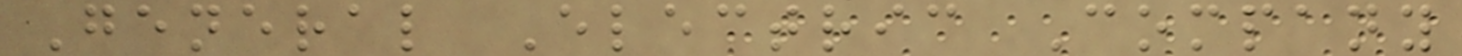General Electric Company
